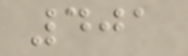401
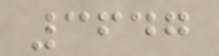3647
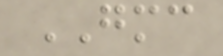GMC
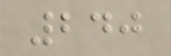240
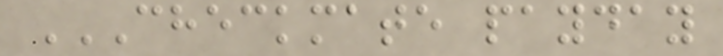CHECKMATE PAYDAY
